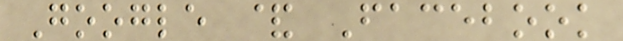Google & Facebook
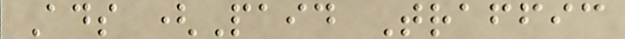Ads (Paid Traffic
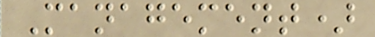Management)
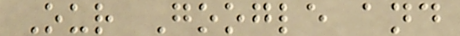Our Google and
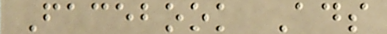Facebook Ads
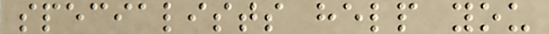specialists help you
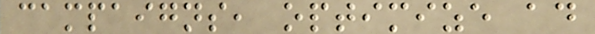campaigns, optimize ad
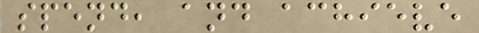spend, and achieve
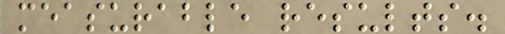measurable results.
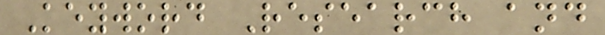Keyword Research and
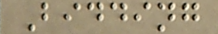Bidding
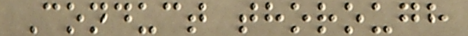Conduct thorough
